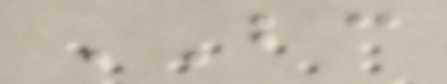BC
